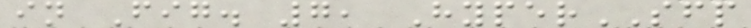in Fig. 7, HyperSFP
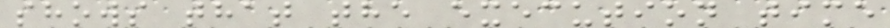shows that the execution time
